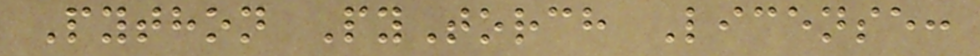Python PyTorch License:
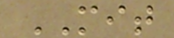MIT
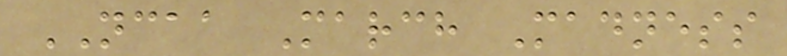NCAA March Madness
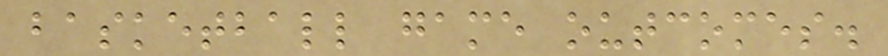basketball game outcomes.
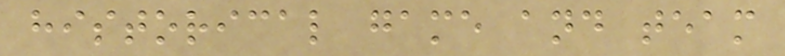historical game and team
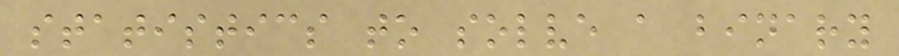statistics to solve a binary
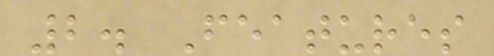2. Features
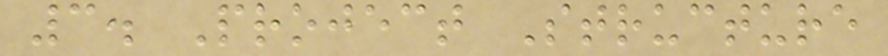3. Project Structure
